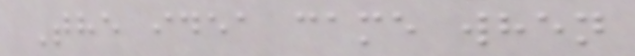The idea came when
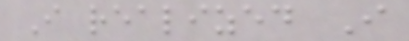I realized I
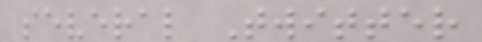several Twitter
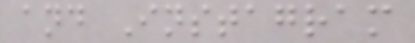and Instagram
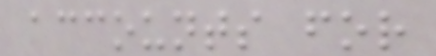accounts for
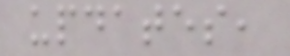updates,
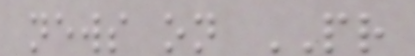news on PR
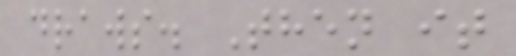draws. Then it
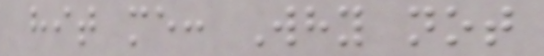hit me: Why not
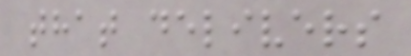that delivers
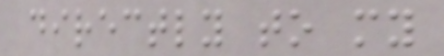directly to my
